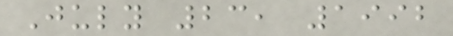July 23, 1992
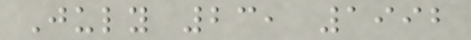July 23, 1992
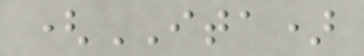(ITA)
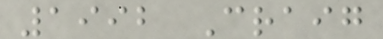1992 Craig
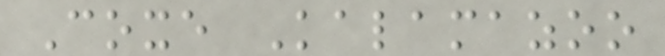Coxe Kalamazoo
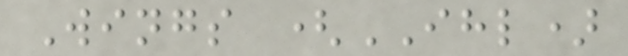Wings (IHL)
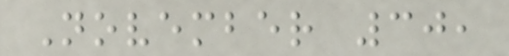November 30,
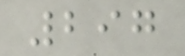297
